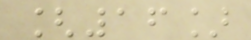[16]
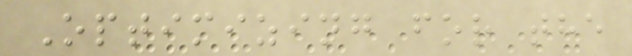Optimizing for the
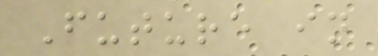Future in
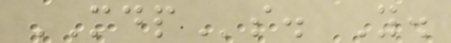MDPs. Y.
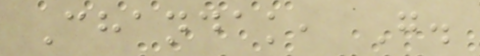Chandak, G.
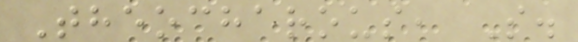Theocharous, S.
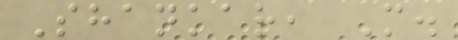Shankar, M.
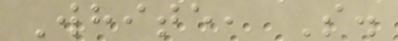White, S.
